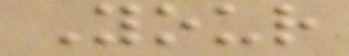Your
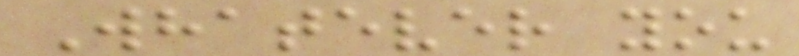Whatever you
